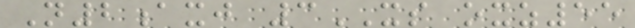N2axj 3XS oxz55
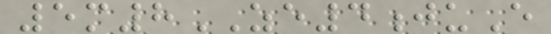5m8ZE4juE
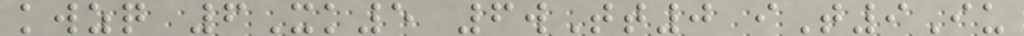kwzq 6Xk5 6wTt0 iT9Iu
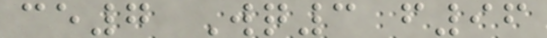ce7 Wq3 f96
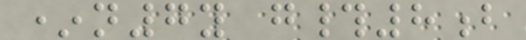*n7y g#8b
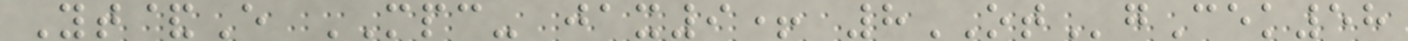Yt&E MPC- jax9+ 8OTgCek58
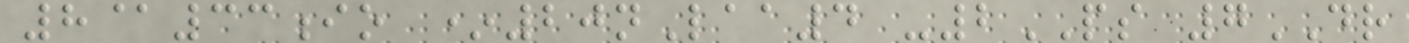8@33io *20nLaa4 -2PS 7DR
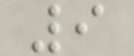9
